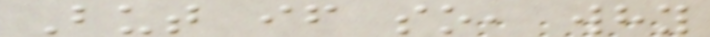But if so, why
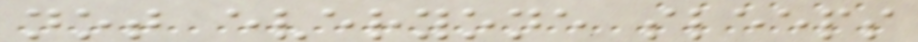not everyone sleeps
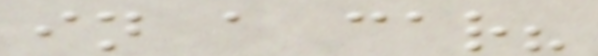in a car?
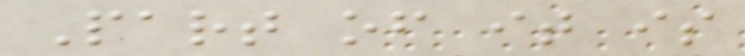Part of it is
